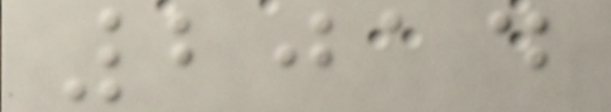2014
